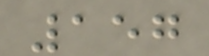157
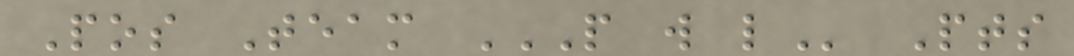Pos Team P W L Pts
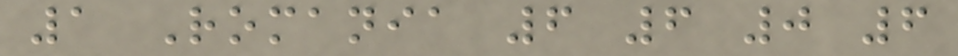1 Romania 6 6 0 6
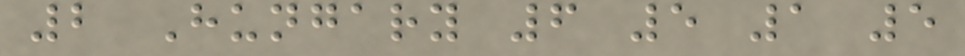2 Hungary 6 5 1 5
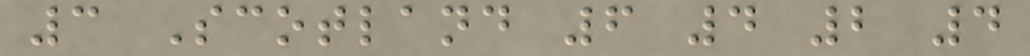3 Scotland 6 4 2 4
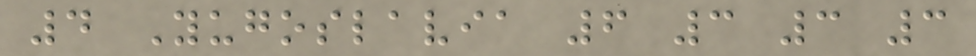4 Yugoslavia 6 3 3 3
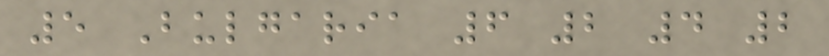5 Bulgaria 6 2 4 2
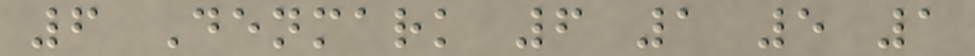6 Denmark 6 1 5 1
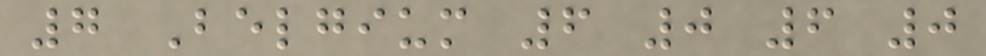7 Belgium 6 0 6 0
